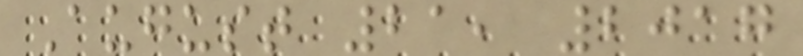August 21, 2017
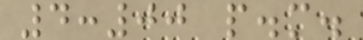4:00 p.m.
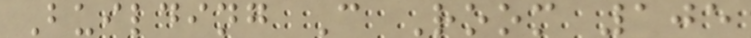Building C Room 105
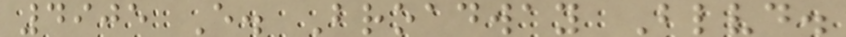4905 E. Broadway Blvd.
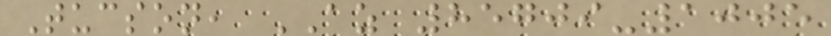Tucson, AZ 85709-1005
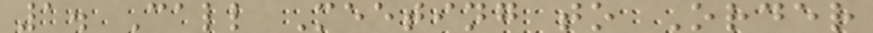1. Call Meeting to Order
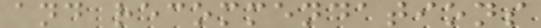and recommendations
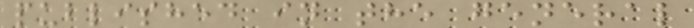published in the general
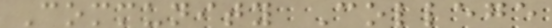Community College
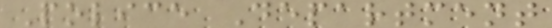Police Department
